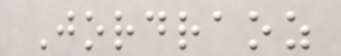Jordraoz
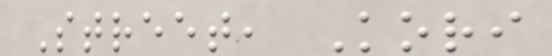Street, Kori
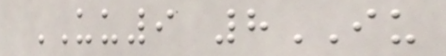UU9 8IU
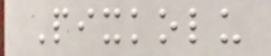Pixkolu
